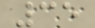35
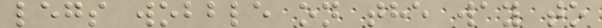legs wobble on the way to
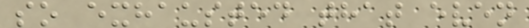so exhausted that even
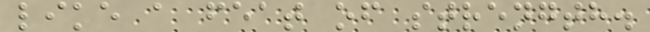like a feat of strength.
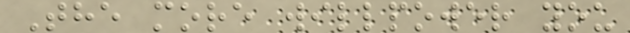The more willpower you
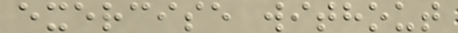exercise without
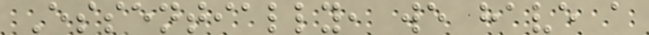Essentially, we have a
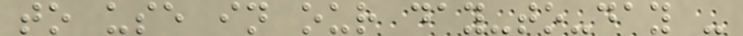to use in our day-to-day -
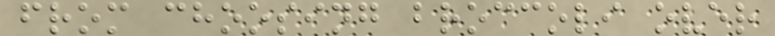from choosing broccoli over
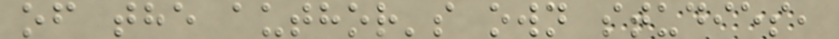of the author's own studies,
